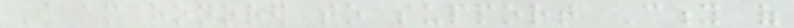I am honored to support City of
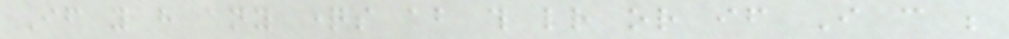If you have any questions about this letter or if I can be
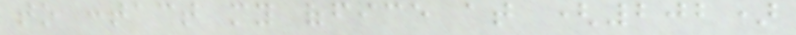to contact my office at (202)
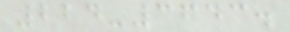224-3643.
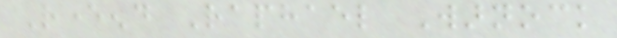Reverend Raphael Warnock
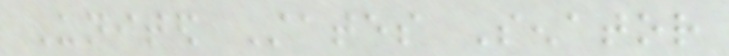United States Senator
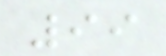99
